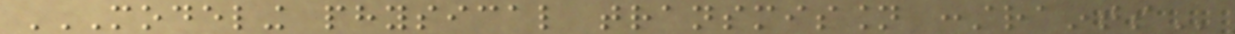MODELING PHYSICAL TRANSMISSION CONSTRAINTS
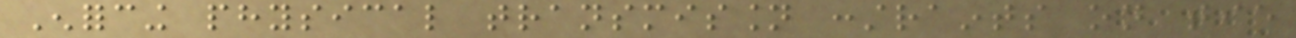Enforcing physical transmission constraints on tie
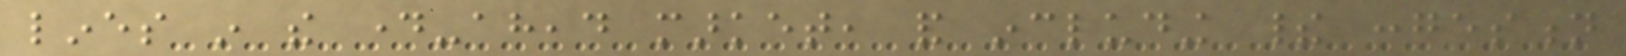lines in the day-ahead market, and including their congestion
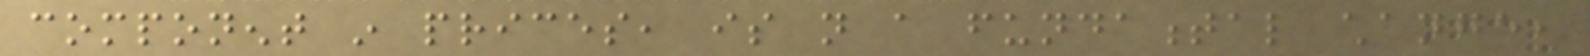component in prices, is not a fundamental change,
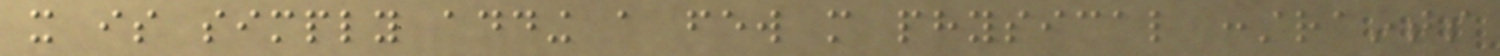it is simply adding a few more physical constraints
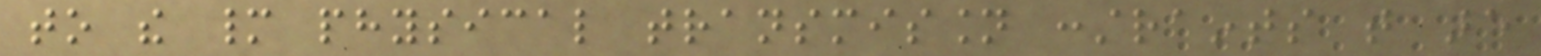to the many physical transmission constraints that are
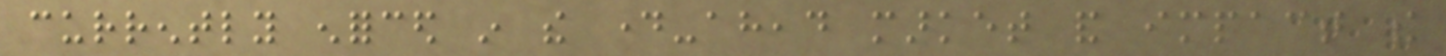currently enforced in the day-ahead market and impact the
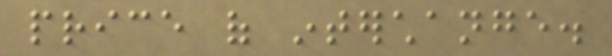price of interchange.
